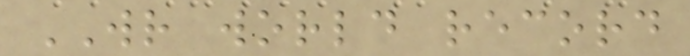WR world record
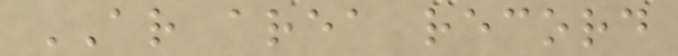AR area record
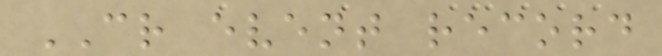CR event record
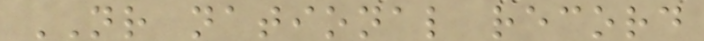NR national record
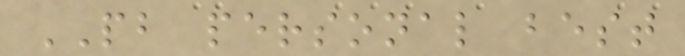PB personal best
